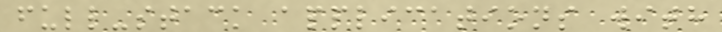full-stack applications with
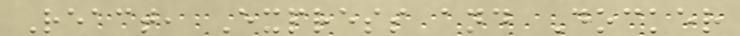React, Express and Docker
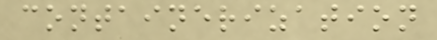containerization
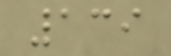139
